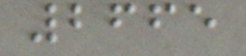2665
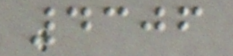4306
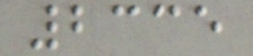2335
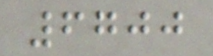6700
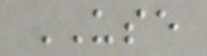USE
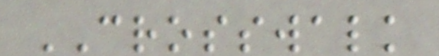CROSSWALK
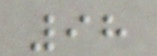98
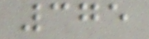375
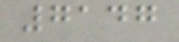7147
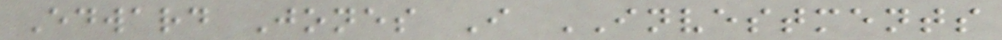Edward Jones I INVESTMENTS
